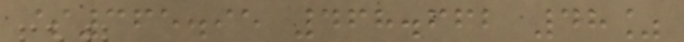$365.95 468.662 48%
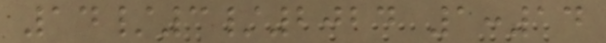14/3/2024 1:14
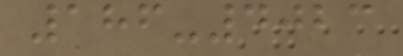186-4023
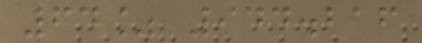64% 944.216
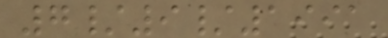7/9/1991
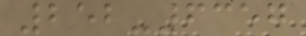252-6357
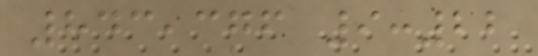843,376 9:22
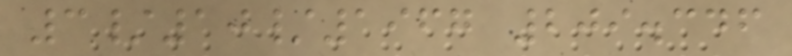3/10/1967 209.346
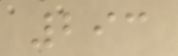293
